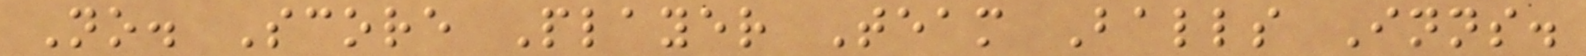No. Score Player Team Balls Inns.
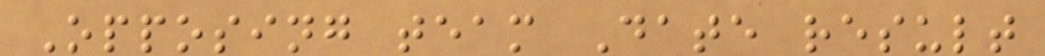Opposing team Date result
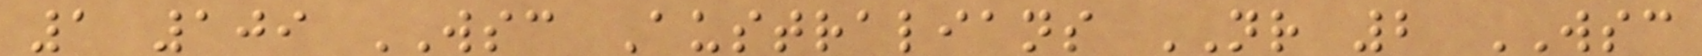1 109 WSC Australians NR 2 WSC
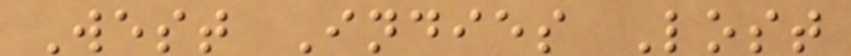West Indies Lost
